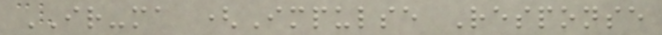IR-ma (Impulse Response
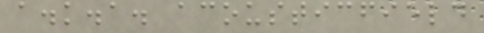a.k.a. acousticfield
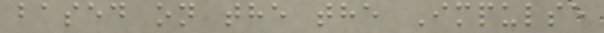based on the the Impulse
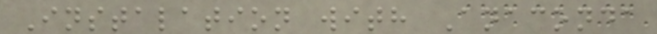Instalation with Anaconda
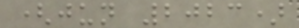(jun 2023)
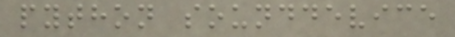python sounddevice
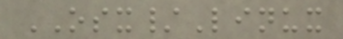OSX/Linux
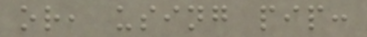or, using pip:
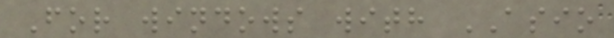For windows with ASIO
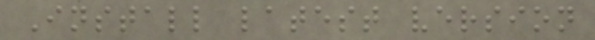Install latest version
